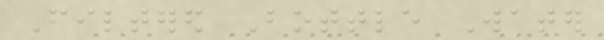Filtered Bottle Water
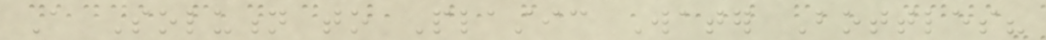A Solution to Plastic Water Bottles?
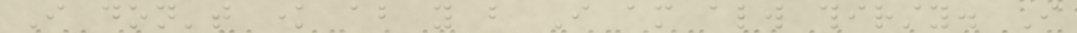I don't know about you but I am always thirsty. I
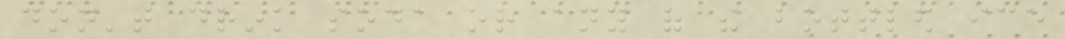don't drink soda or any of the bottled ice
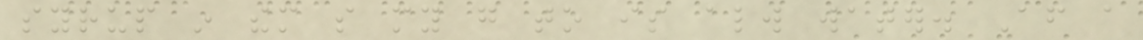syrup in them so my go to is always water. After a
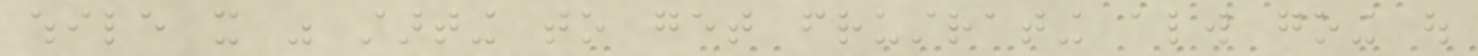while it was starting to get frustrating always going out
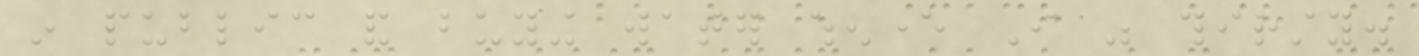in public and buying water whenever I was thirsty.
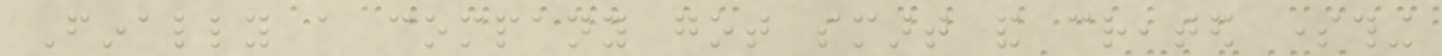Finally a company got smart and created something
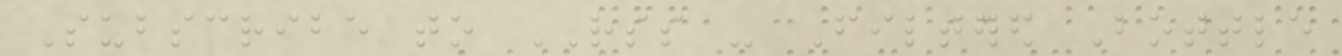Subscribe to RSS - Filtered Bottle
